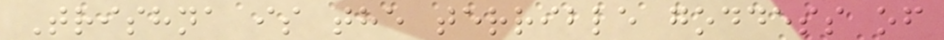Trishna is the terrible goddess of
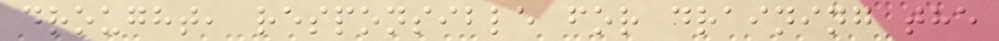drought, responsible for draining the
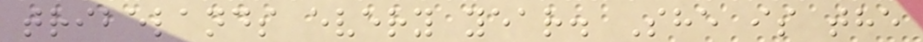tribelands every year. She is the
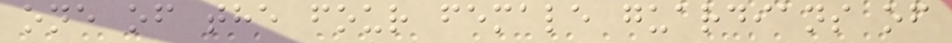one of the four female guardians of
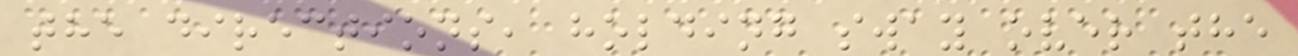the directions, holding sway over the
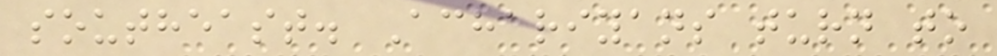southeast. Achariyans turn to
